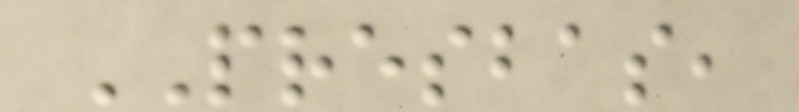PRESBAS,
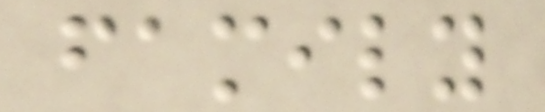family
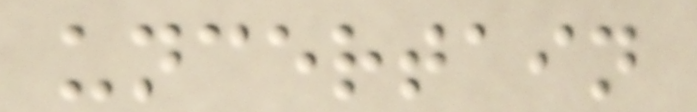uncertain
